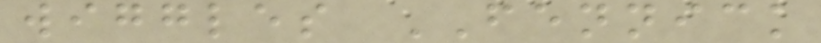wiggles FENNICK
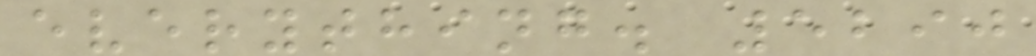everything. 5290
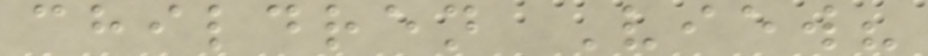children View?
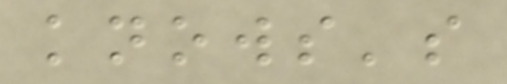knows's
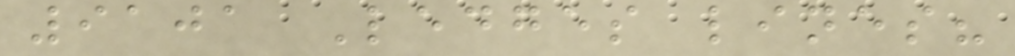9101 Ledges lines?
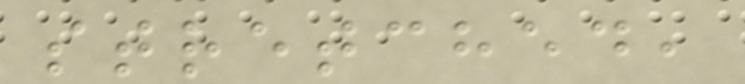stretched,
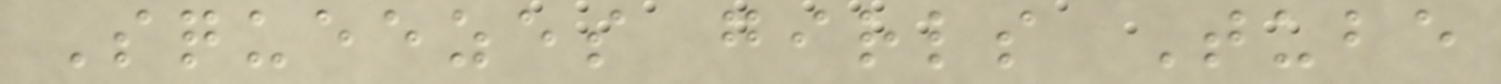Squeezes girls Tube
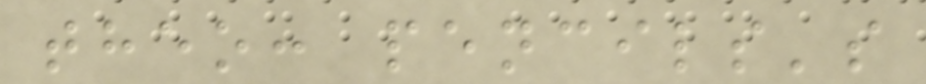theo: pencils's
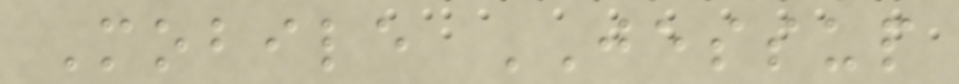Mobile JESSUP
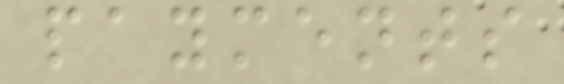payments
